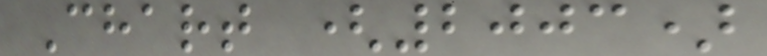Chart (2003)
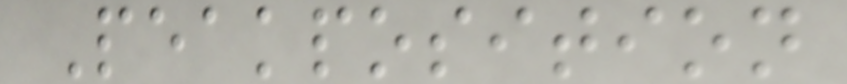Peakposition
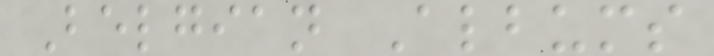Belgian Albums
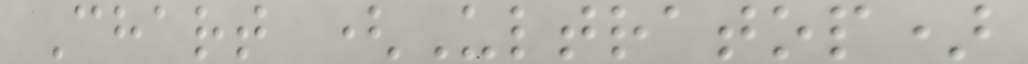Chart (Ultratop)
